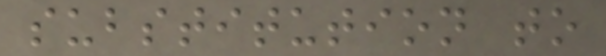substitution to
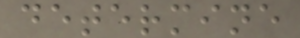determine
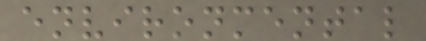environmental
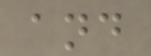and
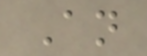An
